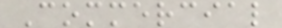Commercial
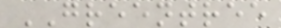GREENTREE
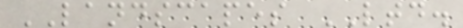LANDSCAPES LTD.
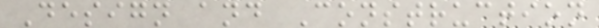Design and Construction
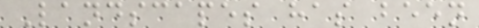Landscapes has been
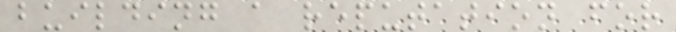building a reputation for
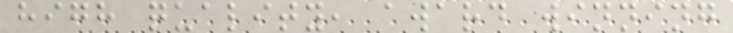high quality, award winning
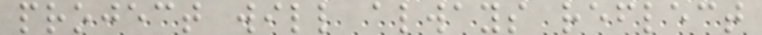project will always reflect
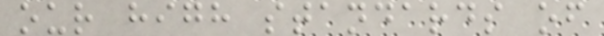our high standards of
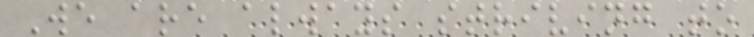We are always striving to
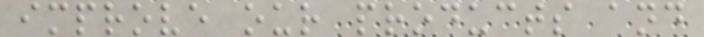improve our products and
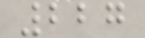227
